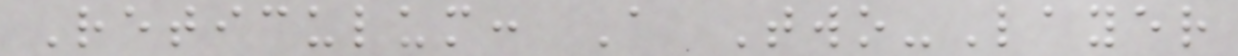Reticulum: A Two-Layer
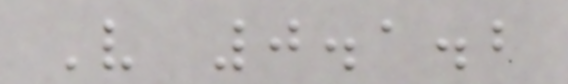V 0.1.2
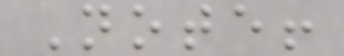Note!
